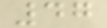47
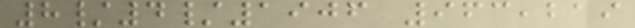8/4/1906 963,219
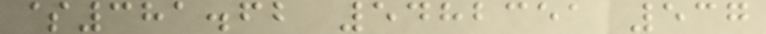$381.62 5482351 537
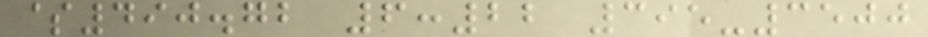$490.72 6:22 395-3500
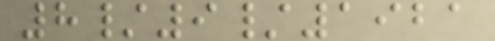8/9/1921
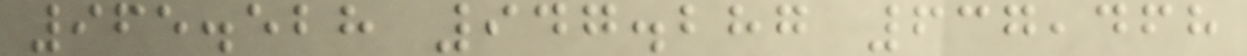965.528 947.287 637,468
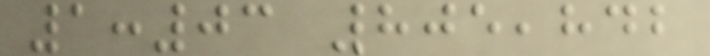1:03 805,842
